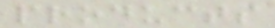products
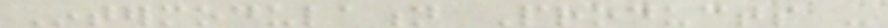Intermodulation Products -
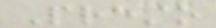Presto
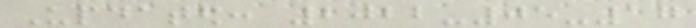Updated: 2022-05-17
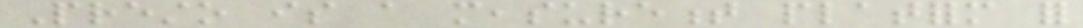Presto is a measurement platform for
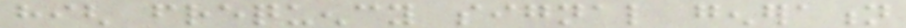high frequency signal generation
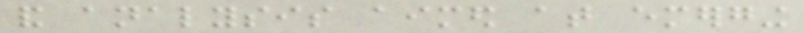and analysis aimed at emerging
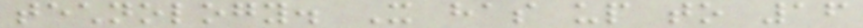technology. It has up to 16
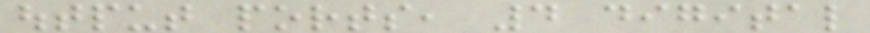output ports, 4 digital
